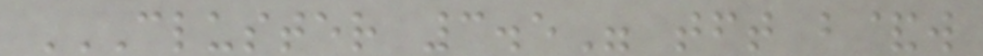CLUSTER 3.5" TFT B&W
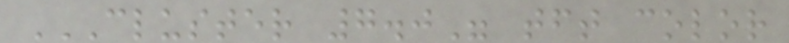CLUSTER 7.0" TFT COLOR
